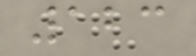123
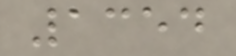1354
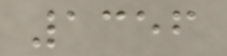1356
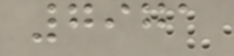7971
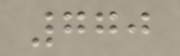770
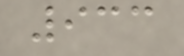933
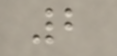2
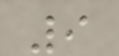9
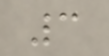3
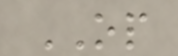OP
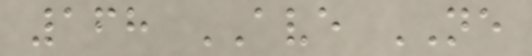168 AVE NE
